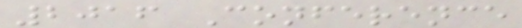2016 Conference
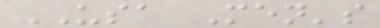USA Men's
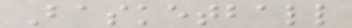Basketball
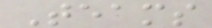Teams
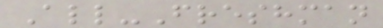All-Freshman
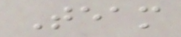Team
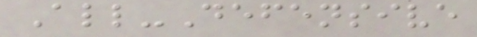All-Defensive
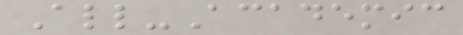All-Academic
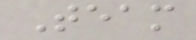Team
